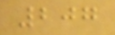207
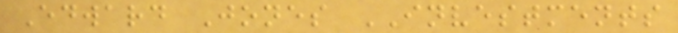Edward Jones INVESTMENTS
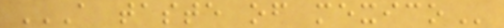A TASTE OF MEXICO
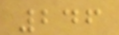246
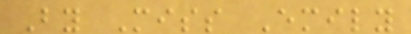By Miss Emily
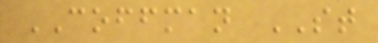COFFMAN ST
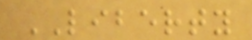LIBERTY
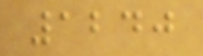1240
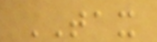TAX
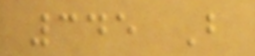345 B
